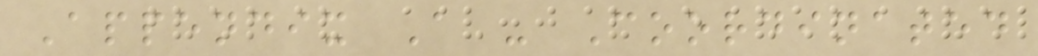Appendix A - Coordinated
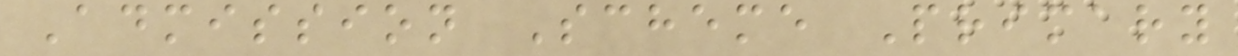Admission Scheme Primary
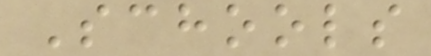Schools
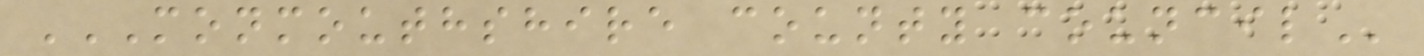MONMOUTHSHIRE COUNTY COUNCIL
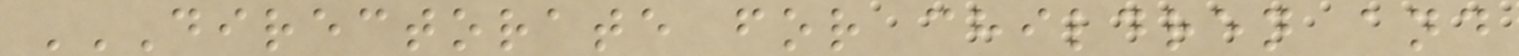DIRECTORATE FOR CHILDREN AND
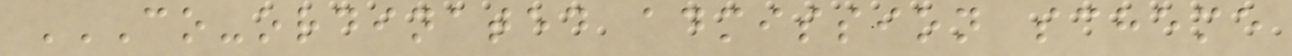CO-ORDINATED ADMISSION SCHEME
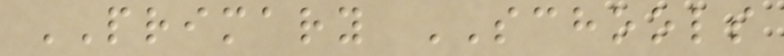PRIMARY SCHOOLS
